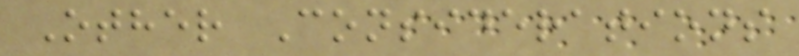Other Considerations
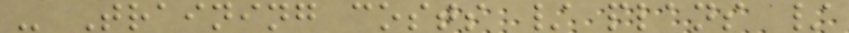- Training costs / plans /
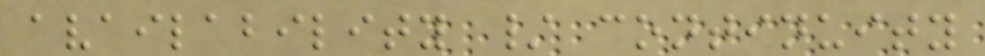availability / continuity
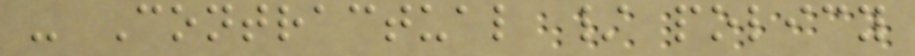- Contractual / policy
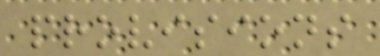provisions
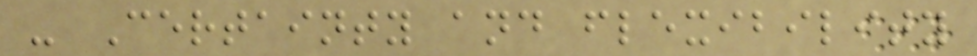- Certainty and flexibility
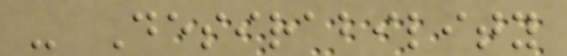- Desirability
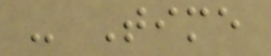- Time
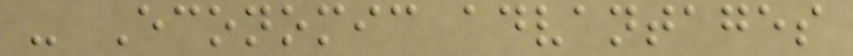- Economic advantages
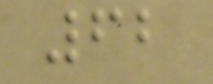62
